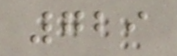729
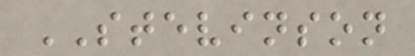STEVINSON
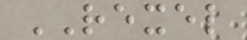REXEL
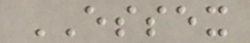ESSEX
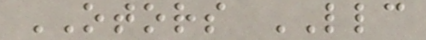OTORS LLC
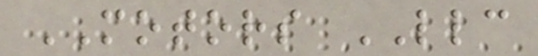MOTORS LLC
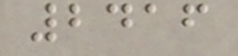2416
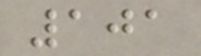101
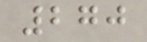270
